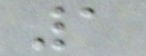1
